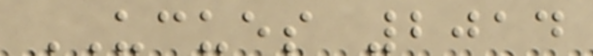UCUES 2014
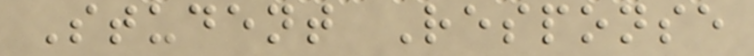Student Response
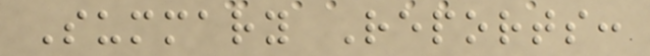Summary Reports:
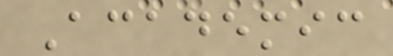Academic
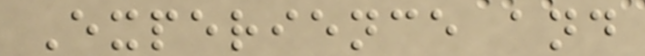Experience and
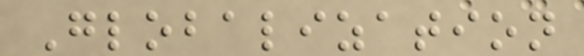Globalization
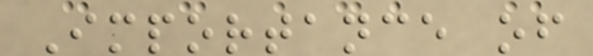Importance of
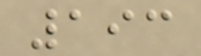193
